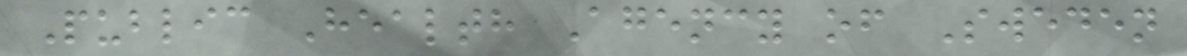Public Health Agency of Sweden
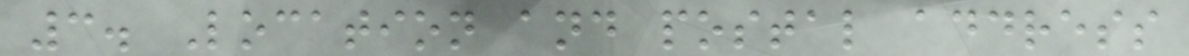3. Location and postal address
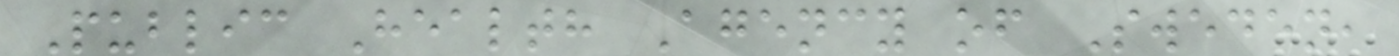Public Health Agency of Sweden,
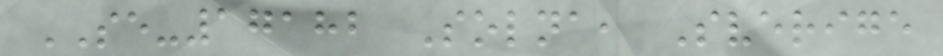SE-17182 Solna, Sverige
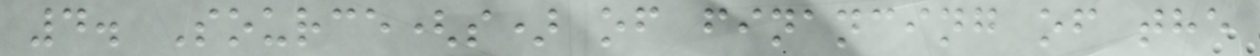4. Source(s) of financing of the
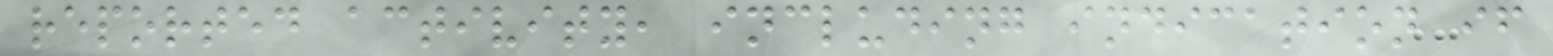reported activity, including indication if
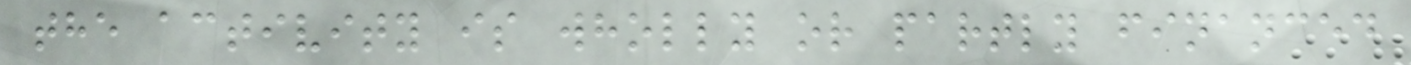the activity is wholly or partly financed
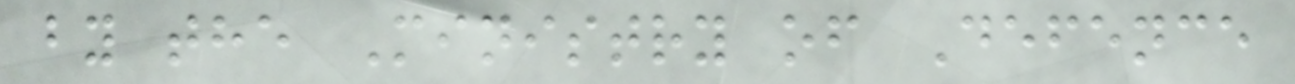by the Ministry of Defence
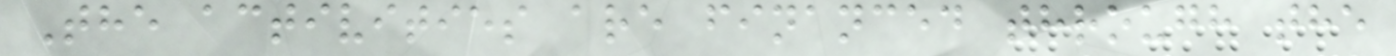The activities are financed through the
